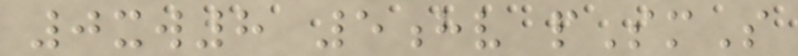0xw8 5hv pSmS
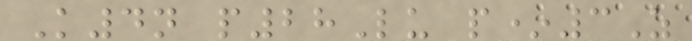K4n p28Lu p*3Z
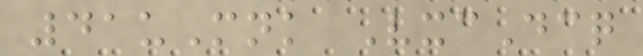41uMnk VxcDcq
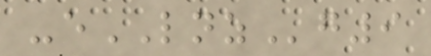-eLNZg9
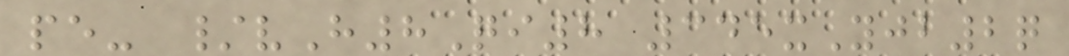pe- /vH8Qi8 345xYjb2q
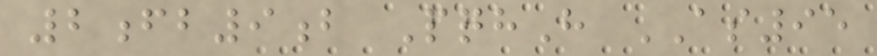2fb9b PqhH AS95
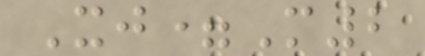Xj=M2
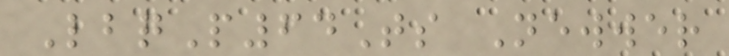LbqP64Ts Newwer
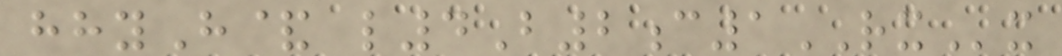hhyH& l4B2c1RXx
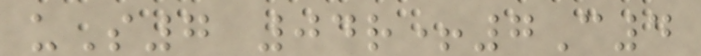uS7 04r+7C4
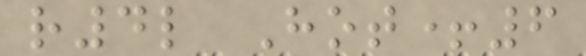r4l Hot+6
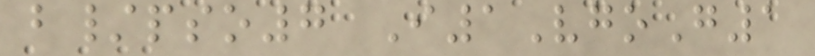b/pso7 I1VgoG1
